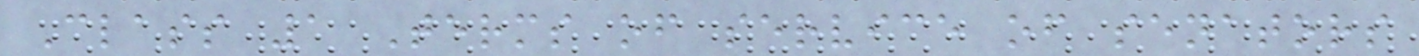Class 1 Terms of service of senators
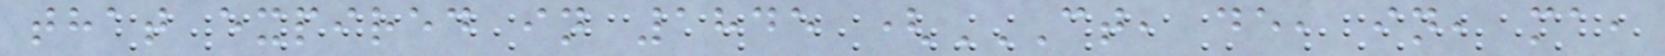that expired in 1845 (CT, DE, IN, MA,
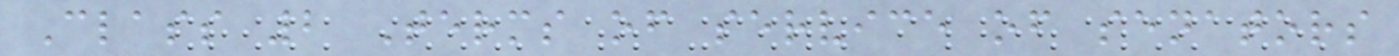Class 2 Terms of service of senators
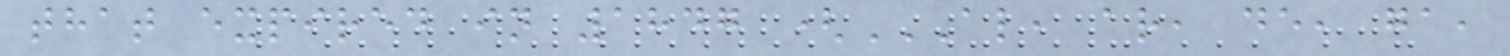that expired in 1847 (AL, AR, DE, GA,
